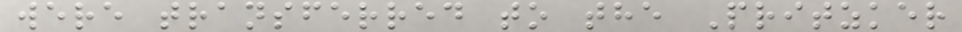were transferred to the Pritzker
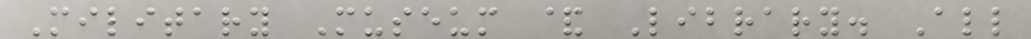Military Museum & Library. All
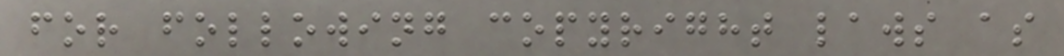for following copyright laws as
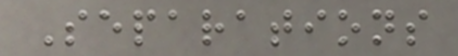Separations
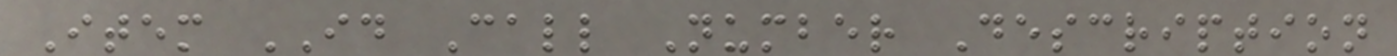Item ID Call Number Description
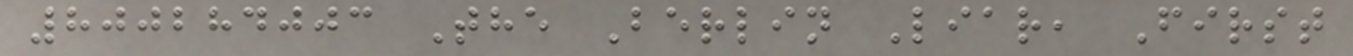800284003 The Berlin Liar, First
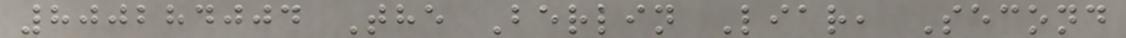800284004 The Berlin Liar, Second
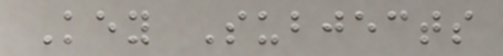Key Subjects
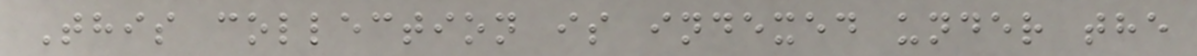This collection is indexed under the
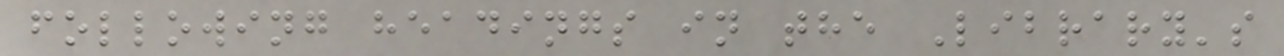following headings in the Library's
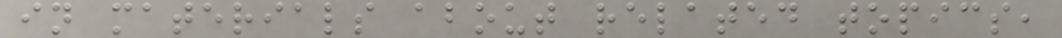in materials about related topics,
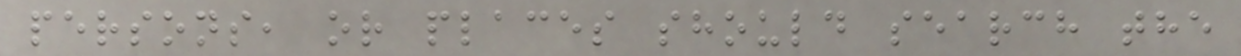persons, or places should search the
